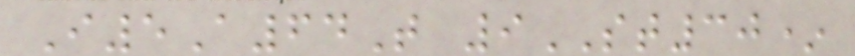I5A64T 9ST30*
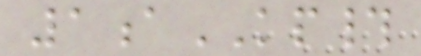1aKP#
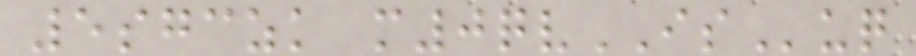5sgczk m0qvISuq
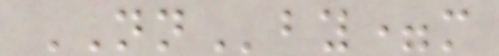NNby=m
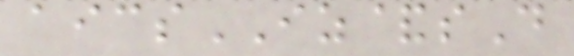aicsIZ&sD
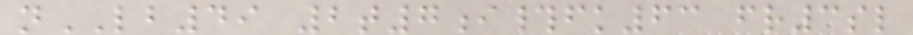nLB49 2t7i#fk63 fr3sl
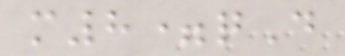m8=qD
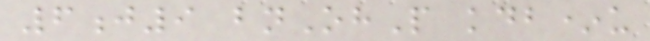6j9 bnOhP kdb*u
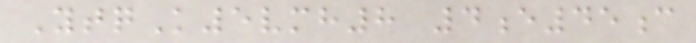YtqK5vmh8 4e45c
